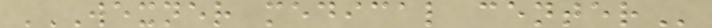WEXNER MEDICAL CENTER
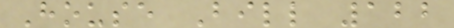House Bill 122
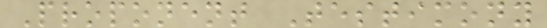Proponent Testimony
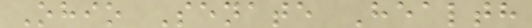Ohio Senate Health
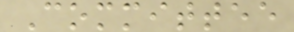Committee
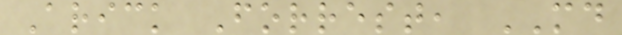Arick Forrest, MD
